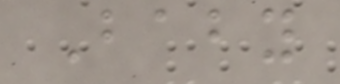Baby
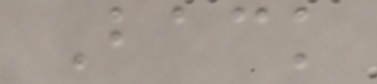Back
